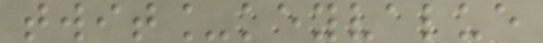twit_keyvalue
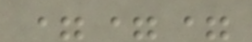===
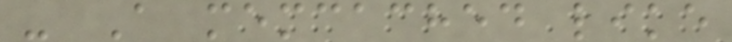- A memcached like
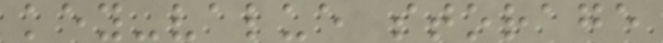key-value storage
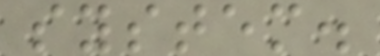system.
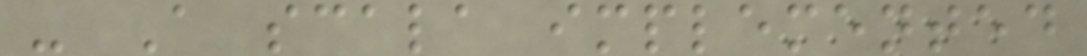- A scala implemented
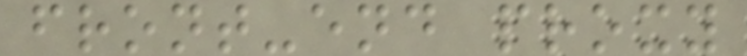front-end proxy
